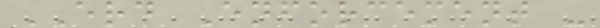ERD Enforcement -
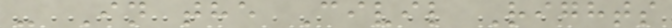- In the Civil Rights
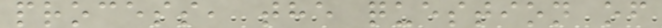process, the question of
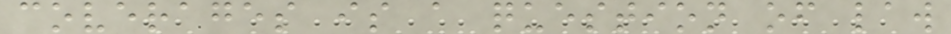coverages is a question of law
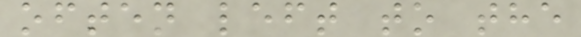often left to the
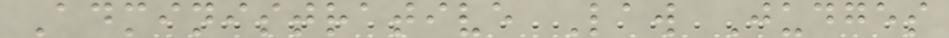Administrative Law Judges
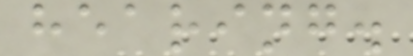hearing.
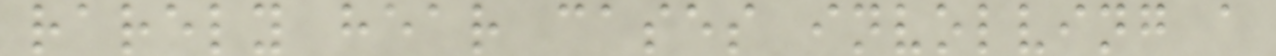rarely hear cases involving a
